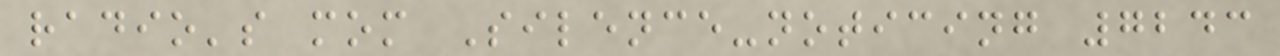radio's mom Silence-noticing 7243
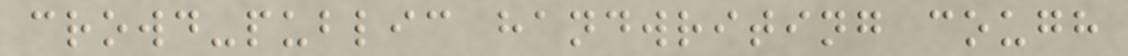crowd-public handwriting cough
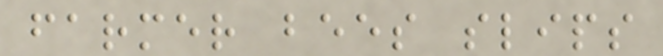farmer bees slips
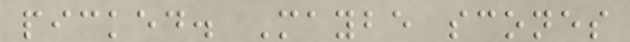picked. Maybe scones
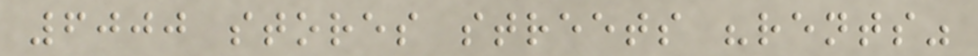6000 stores streets "rents"
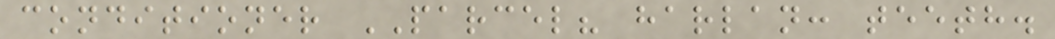conditioner PARCEL? harlan: teeth.
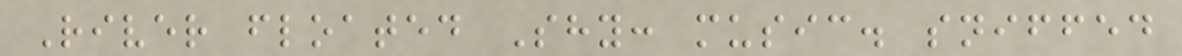River floated Shy: music. sniffed
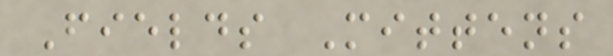Fields Mittens
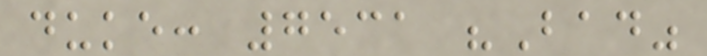duke: 7531 "Bad"
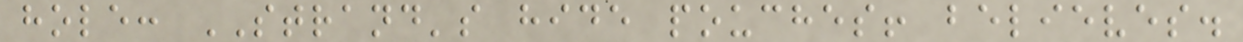hole: STRAND's hide pouches! believes.
